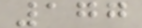177
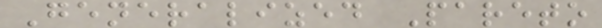Generalized Pareto
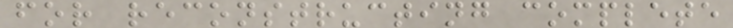for reconstructing complete
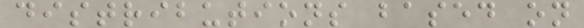distributions based on
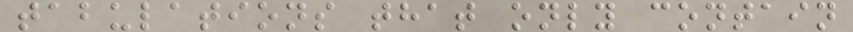tabulations that only contain
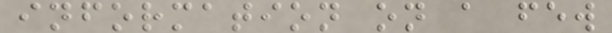information on a few
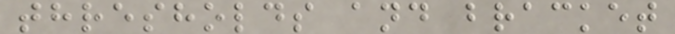thresholds and bracket
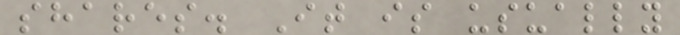shares. It is usually
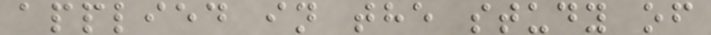applied in the study of
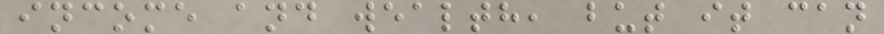income and wealth, but it can
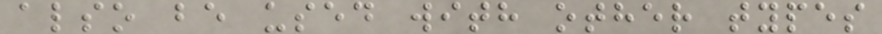also be used with other types
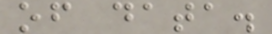of data.
